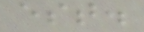est.
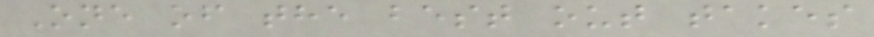One of the best out takes
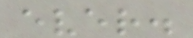ever.
